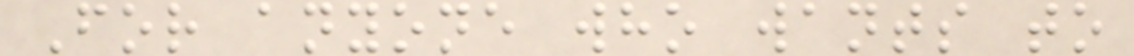For anyone who wants to
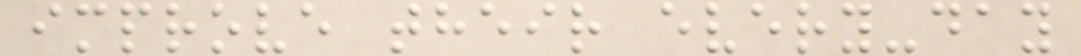improve their every-day
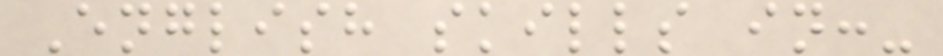English skills in:-
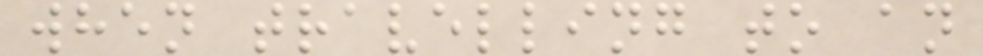when travelling to an
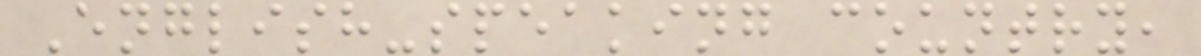English-speaking country,
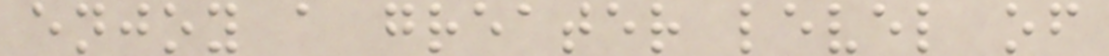enjoy a greater level of
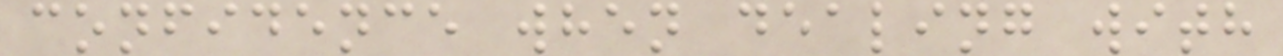confidence when dealing with
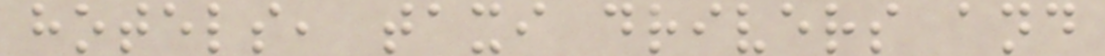hotels, taxi drivers and
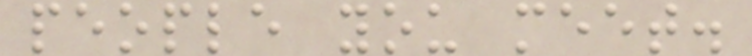people you meet.
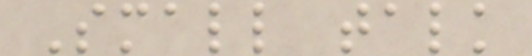Small talk
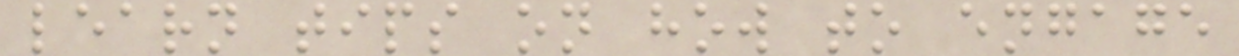learn tips on how to engage
